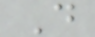D
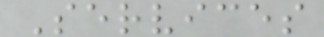Services
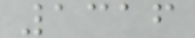1316
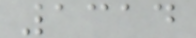1314
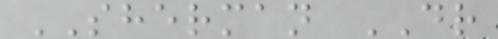SHERMAN DR
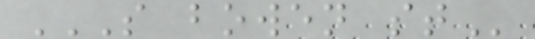S BOWEN ST
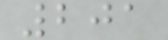201
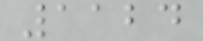1124
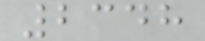2348
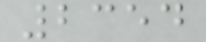2354
